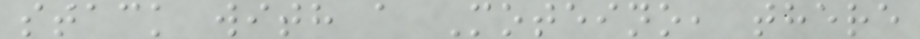stack with a Moteino, there
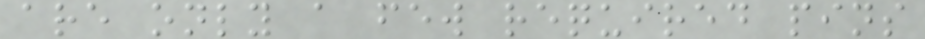are only a few required pins
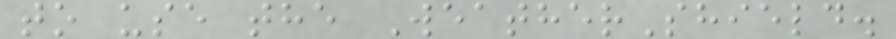to use the WeatherShield.
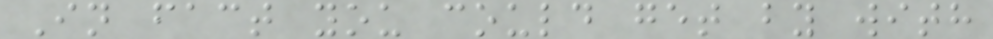In fact you could get by with
